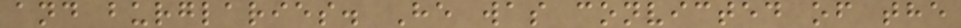and burglaries. He was convicted of the
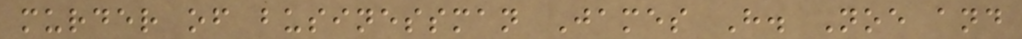murder of businessman James H. Noe and
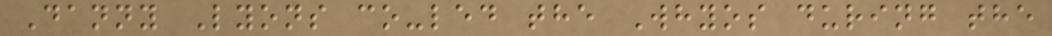Danny Lyons co-led the Whyos during the
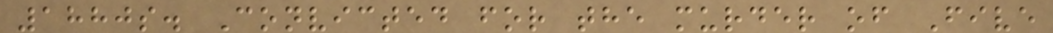1880s. Convicted for the murder of Five
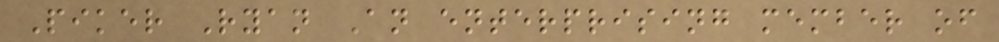Piker Ryan An enterprising member of
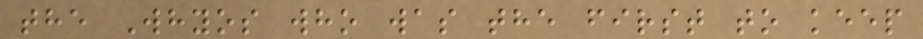the Whyos who was the first to keep
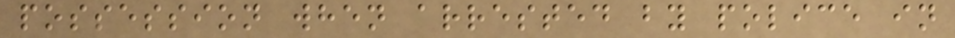possession when arrested by police in
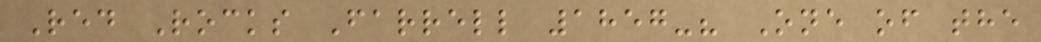Red Rocks Farrell 1857-? One of the
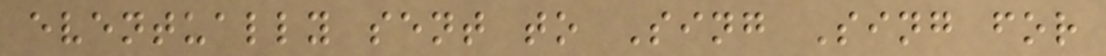eventually sent to Sing Sing for
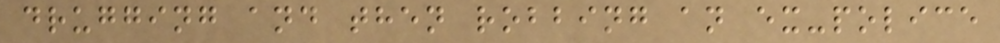drugging and then robbing an ex-police
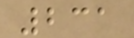231
